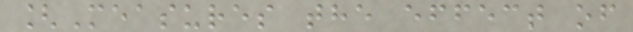[Measures the effect of
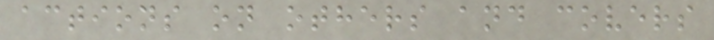actions on others and covers
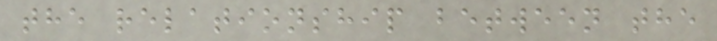the relationship between the
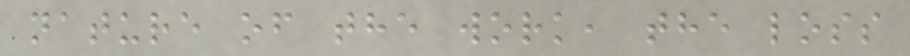nature of the work, the loss
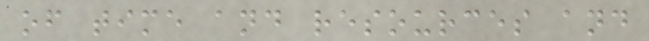of time and resources and
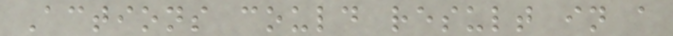Actions could result in a
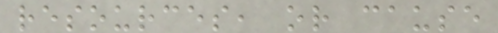resources, or cause
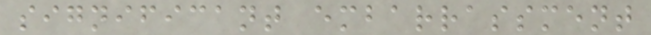significant embarrassment
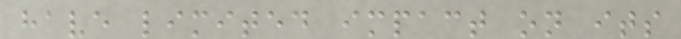have limited impact on its
